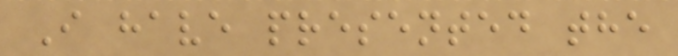I have presented the
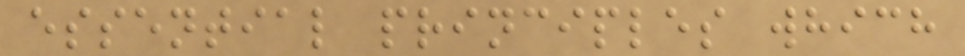essential principles which
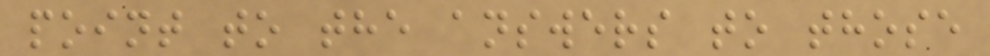point to the answers to those
